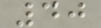40
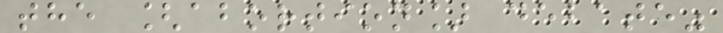the [abortion] debate"
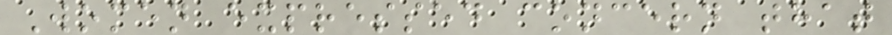Women expressed concern that
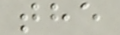the
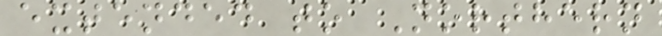extended to Northern
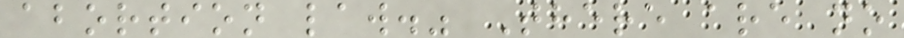abortion law." There are no
